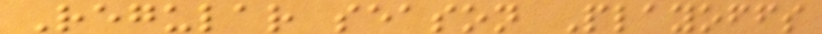Regular season Playoffs
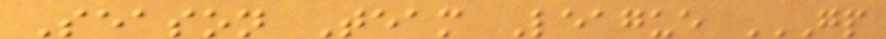Season Team League GP
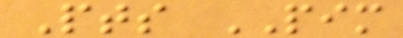Pts PIM
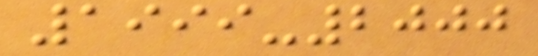1999-2000
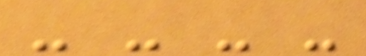- - - -
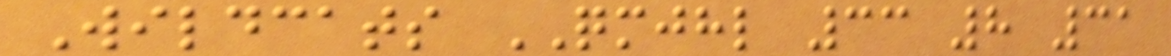Wildcats QMJHL 33 8 31
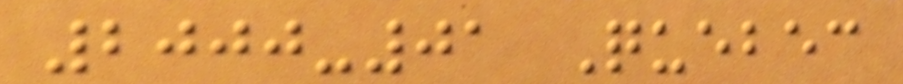2000-01 Quebec
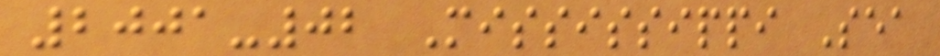2001-02 Mississippi Sea
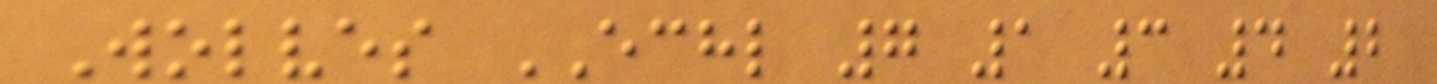Wolves ECHL 7 1 3 4 2
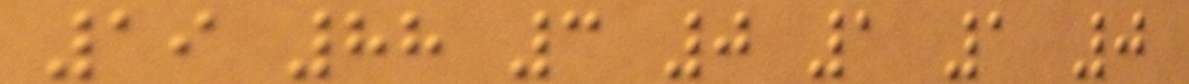19 88 3 0 1 1 0
